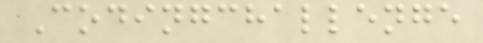Codingchallenge
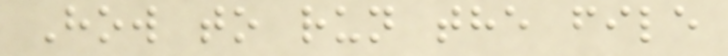How to run the file
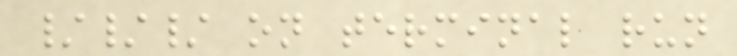/// on terminal run
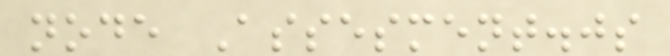node Assesment.js
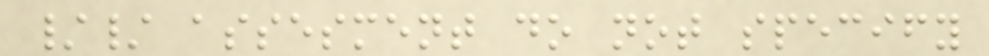// assesment do not specify
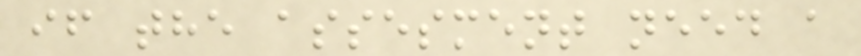if the assesment need a
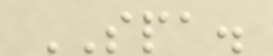SPA.
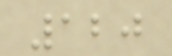120
